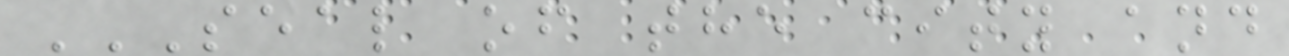SEAL OF THE CITY AND
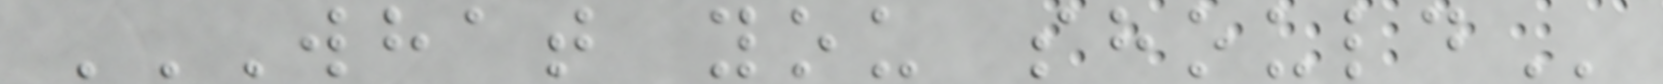WHAT YOU SHOULD
